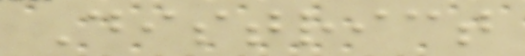District
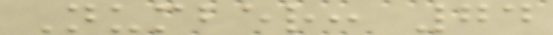Number: 74
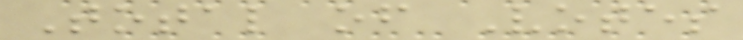Total of Votes
